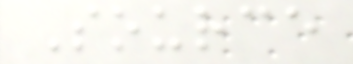Source
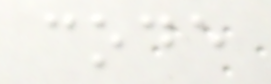code
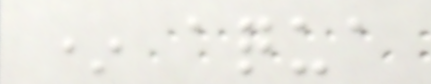* aqua
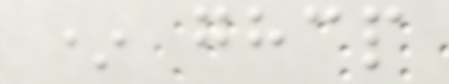* ghcp
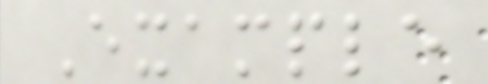Example
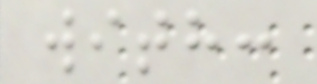with:
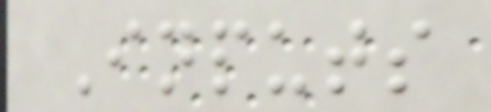Inputs
